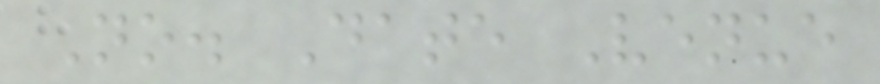No. Date Venue
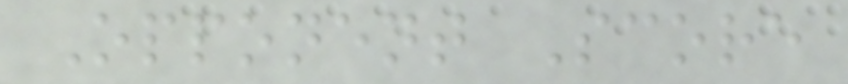Opponent Score
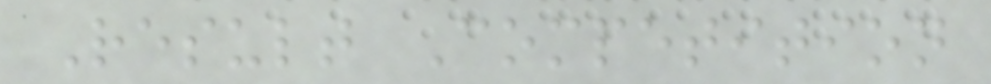Result Competition
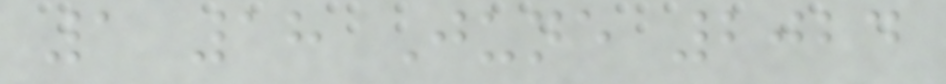1 18 June 2024
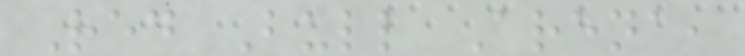Red Bull Arena,
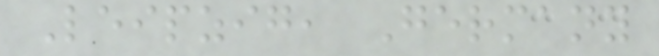Leipzig, Germany
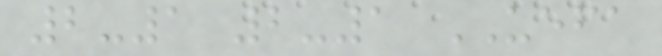2-1 2-1 UEFA
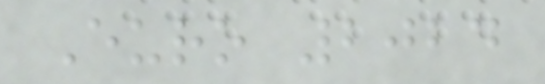Euro 2024
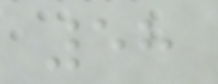58
